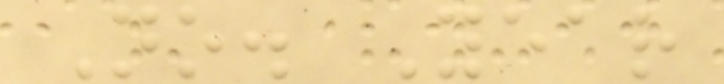No. Year
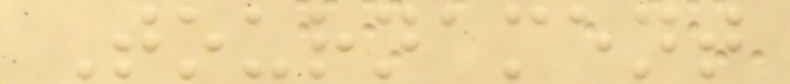Tournament
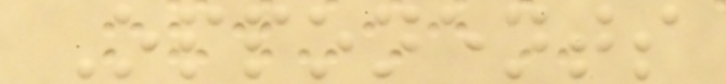Opponents
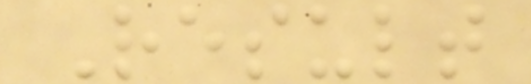Result
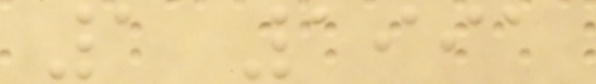1 1991
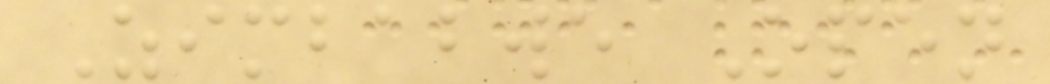Zimbabwe Open
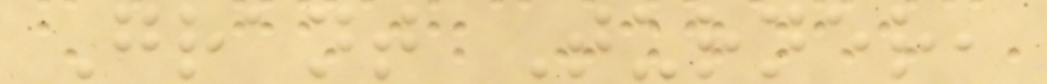Grant Turner,
